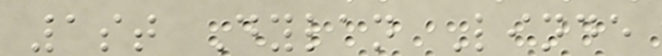1st Dylan Linde
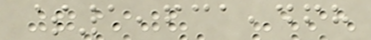$1,631,468
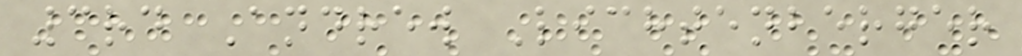3rd Andrew Lichtenberger
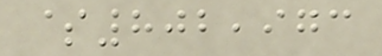$802,973
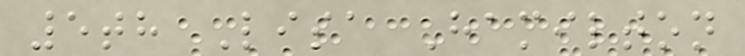5th Lisa Hamilton
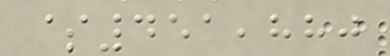$451,880
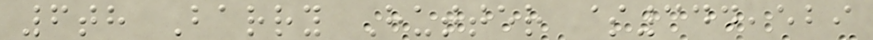6th Barry Hutter $344,529
